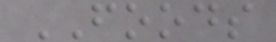FOODS
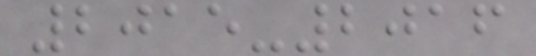2015-2016
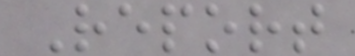Report
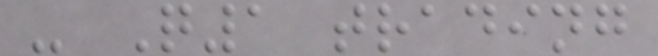- Q1 trading
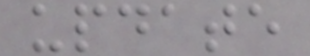update
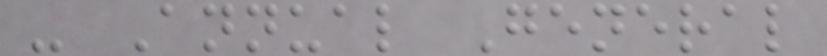- Annual General
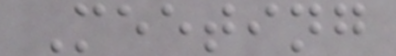Meeting
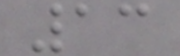13
